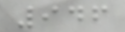946
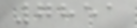7851
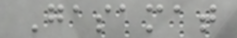Gasamat
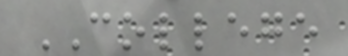COLLEGE
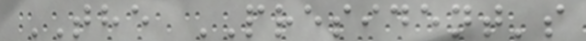THE PRESIDENT's
